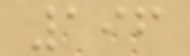196
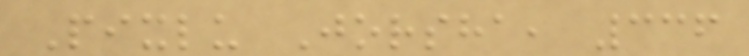Pixlu Jorsha, 336
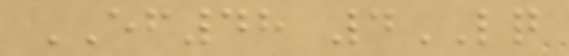EF48 4LQ
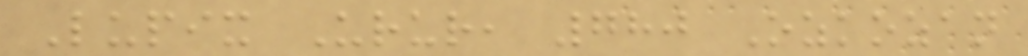Lupix Urur, 780 Ozkozan
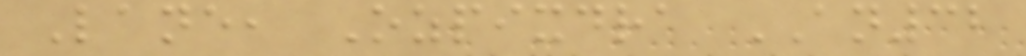Lane, Ozpixdra AN32
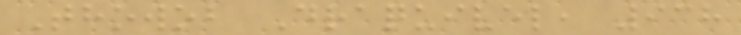Thowob Draquivel, 938
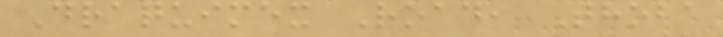Draquimex Road, Thoba
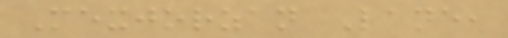Mexjorzan Lane,
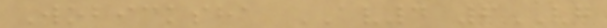Wobicksha AV4 6VG
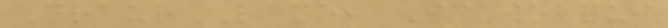Draur Lane, Ickwobqui
